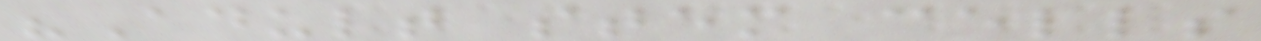"Adult stem cells
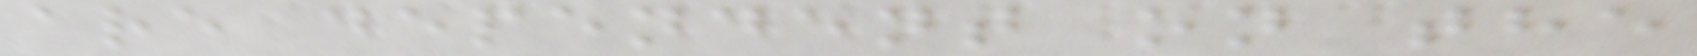are dependent on the
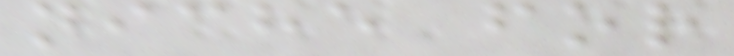niche for
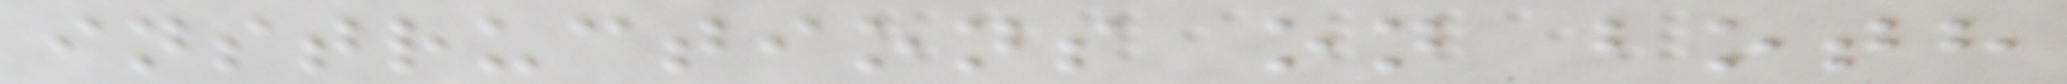instructions on both
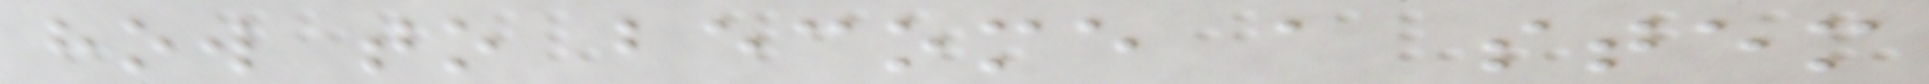how to become a stem
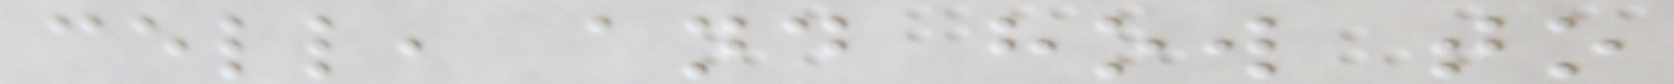cell, and how to
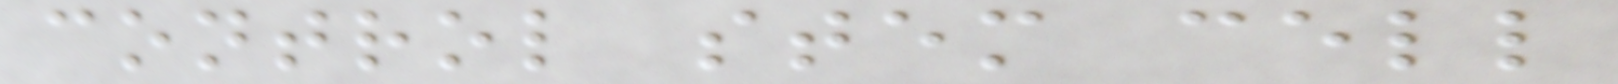control stem cell
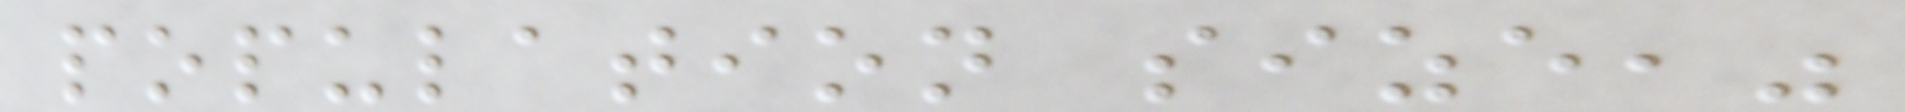population size,"
